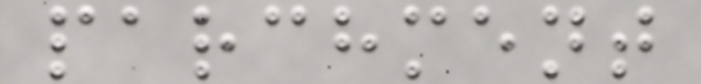parchment
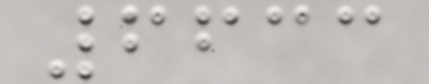6633
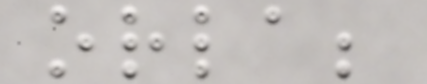orla;
